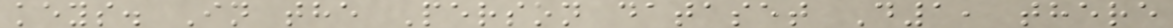keys. In the Person dataset D1, there
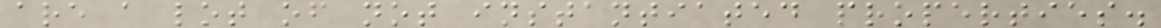are a lot of not instantiated properties.
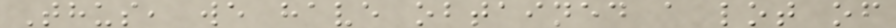Thus, we have obtained a lot of
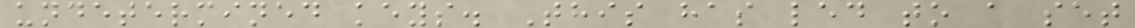undetermined keys. This has led to a set
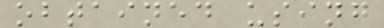obtained using
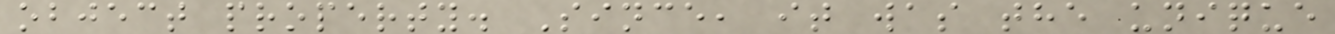object property. Since, it was the unique
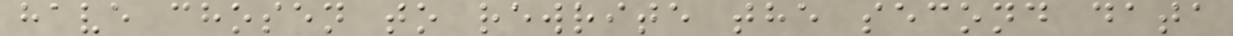have chosen to rewrite the second data
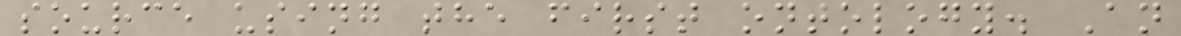source using the first ontology. An
